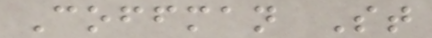Coffman St
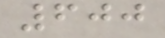600
